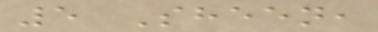5 Sheen,
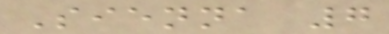Sienna 7
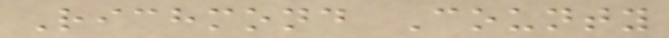Richmond County
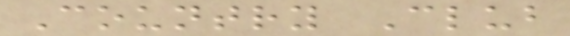Country Club
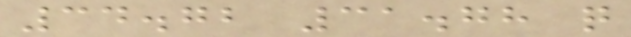34.72 31.78 q
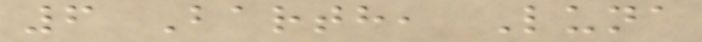6 Barth, Luna
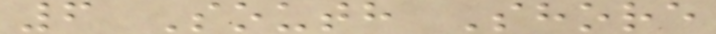6 South Shore
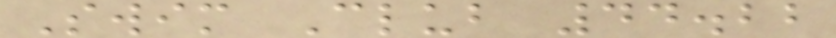Swim Club 44.22
